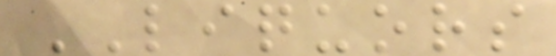LIQUORS
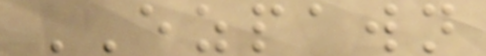EZPAWN
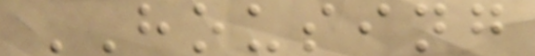HOUSING
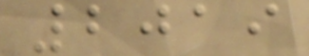2019
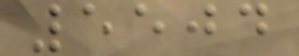5504
